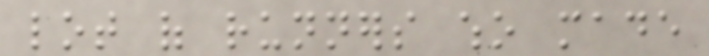lot of runners who made
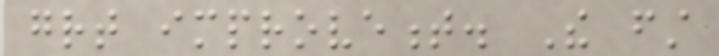great improvement. The first
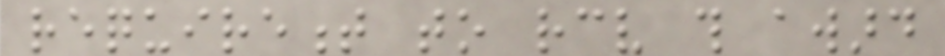requirement to receive this award
